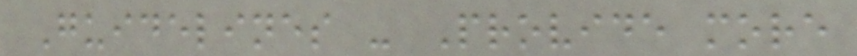Guidelines - Provide more
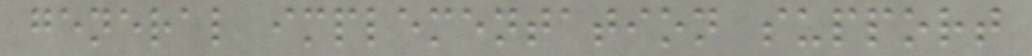general implementation support
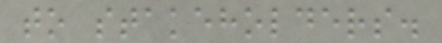to stakeholders.
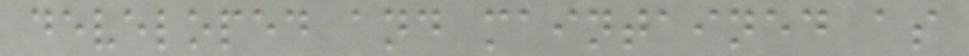developed and maintained as
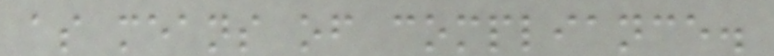as means of compliance.
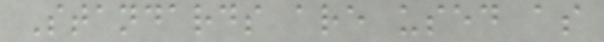Standards are used as
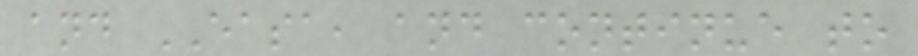and EASA, and continue to
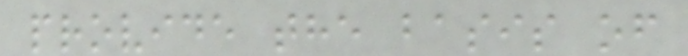provide the basis of
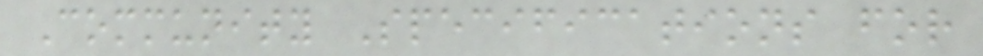Community Specifications for
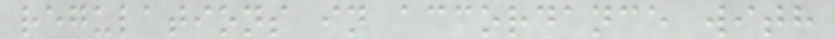regulations in accordance with
